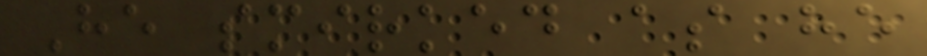He smirked as he
